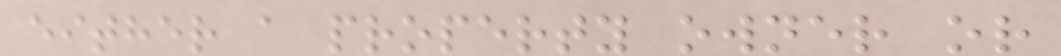either a property owner or
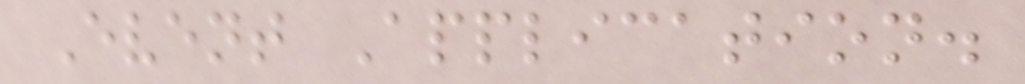Event Application.
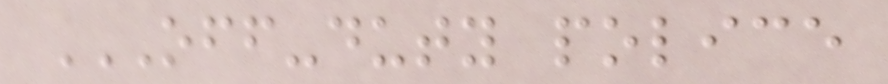OFF-DUTY POLICE
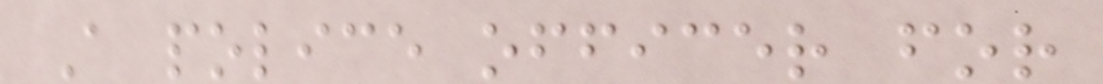A police officer for
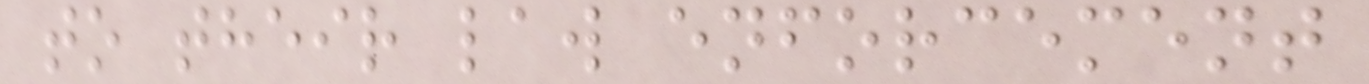to their law enforcement
